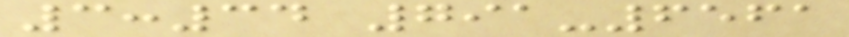3:34 791-6561
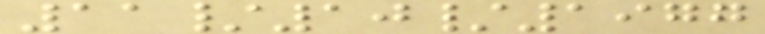11/10/1977
